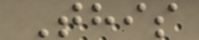This
